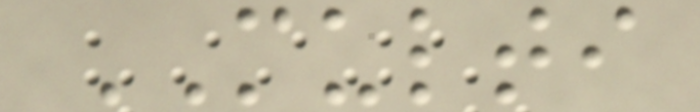MULTI
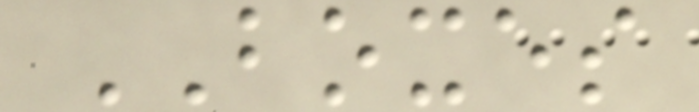BOXES
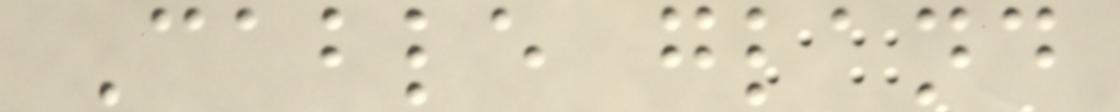Cable gland
